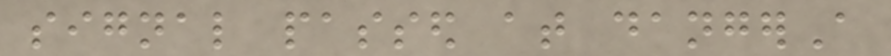signal passed at dangerA
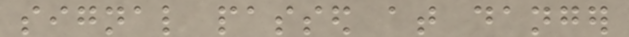signal passed at danger
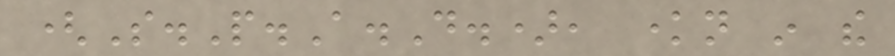(S.P.A.D.), known in the
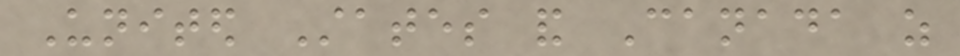United States and Canada as
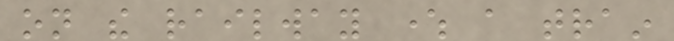on the railway where a train
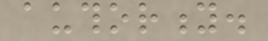authority.
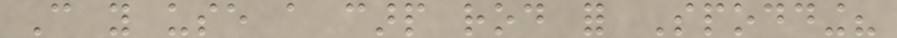Can you use a carp rod for Spodding?
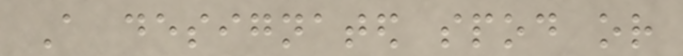A designated spod or
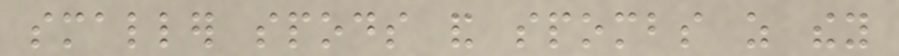smaller spods and spombs as they
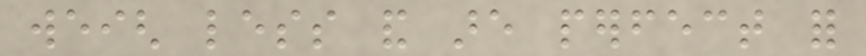weigh less and are perfect for
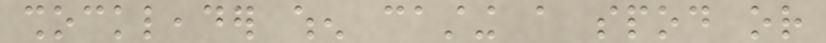shockleader when casting a spod or
